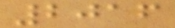2016
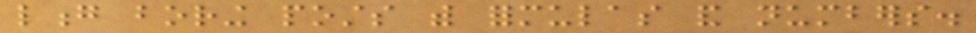long boring posts with formulas and numbers.
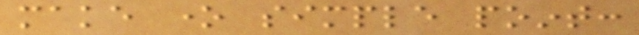make one simple point:
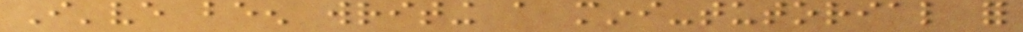I've been writing a mini-tutorial for
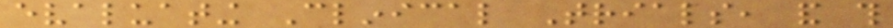evaluating Clinical Trials, and this
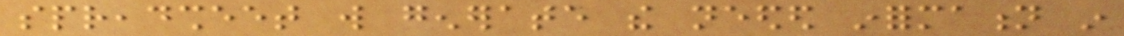spreadsheet will generate the needed information in
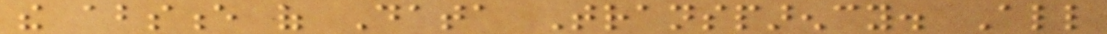the absence of Data Transparency. All
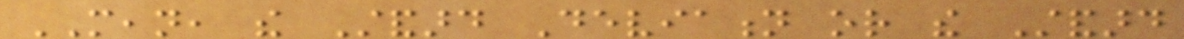MEAN, the Standard Deviation or the Standard
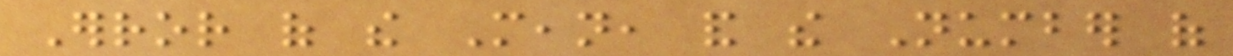Error of the Mean, and the Number of
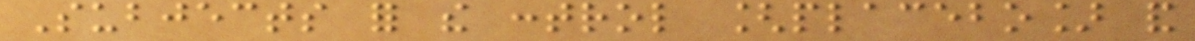Subjects for the control [placebo] and
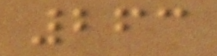263
